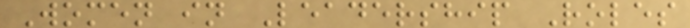Women in Leadership Roles
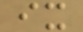ix
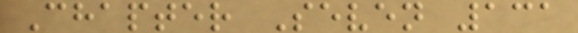Chapter Seven 131
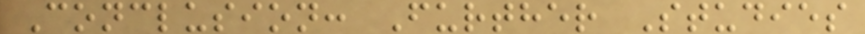Conclusion: Further Studies
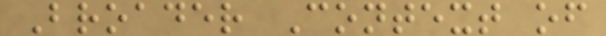Broader Context of
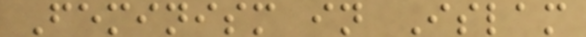Feminism in Islam
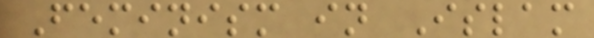Feminism in Islam
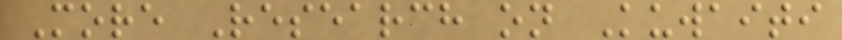More Research on Kuwaiti
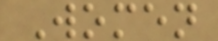Women
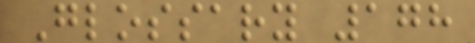Glossary 178
